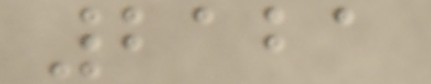2121
